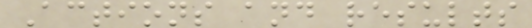Actions and results
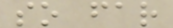so far
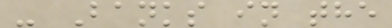- Banks in the
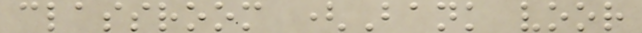classroom (Bank voor
